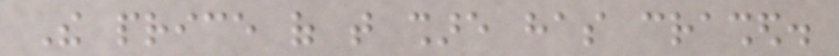The price of that share has crashed.
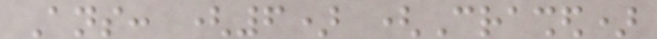Ans: (6) (Crashed)
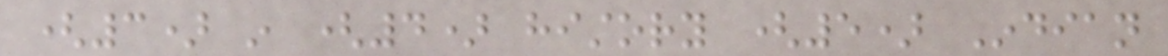(3) in (4) history (5) Indian
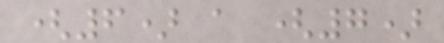(6) a (7)
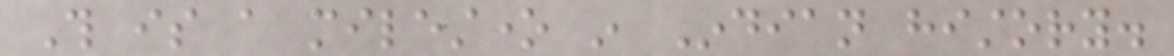This is a milestone in Indian history.
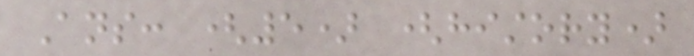Ans: (5) (history)
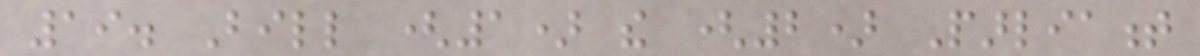19. Bill (1) the (2) Parliament
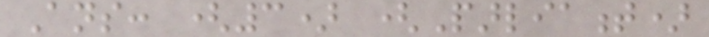Ans: (3) (Parliament)
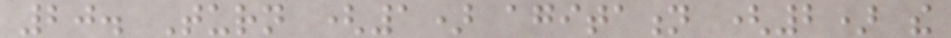20. Turn (1) agitation (2) the
